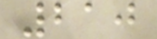210
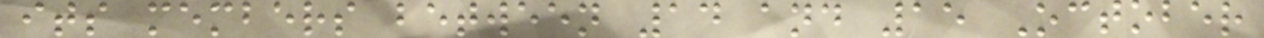its members between 14 and 15 October
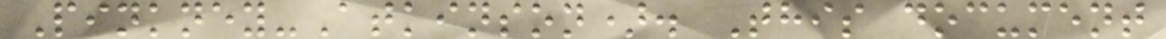Pinkney-Atkinson). This document
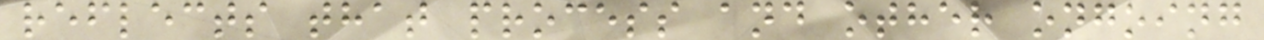reflects that process and other ongoing
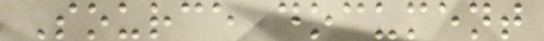Source document
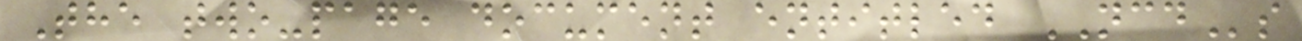The two-page document entitled NCDs
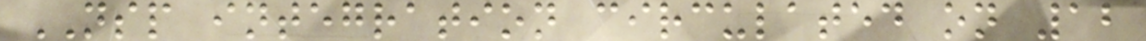NSP integration circulated on 12
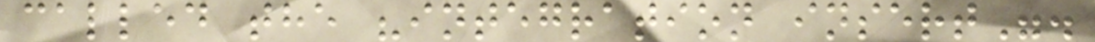called the "integration insert".
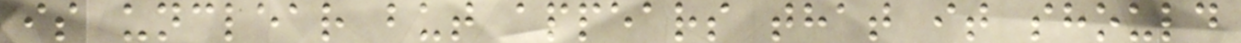is unclear but appears that it should
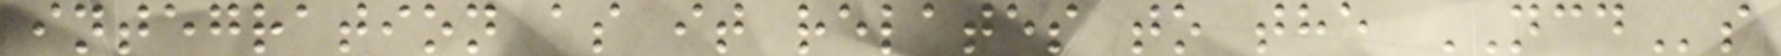integration as it relates to the NCDs
